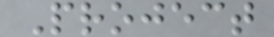Project
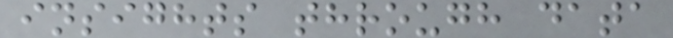insights through data
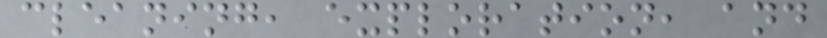cleaning, exploration, and
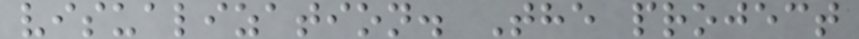visualization. The project
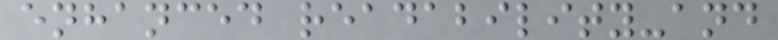enhanced readability-and
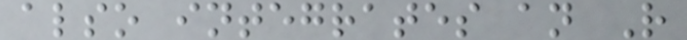also integrates an R
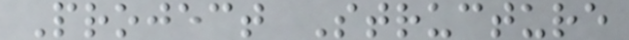Project Structure
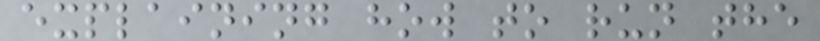explaining how to run the
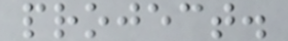project.
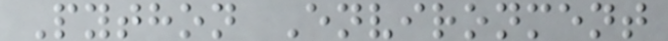Python Environment
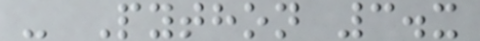- Python 3.x
